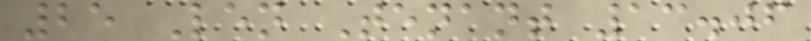25 Len Tenant 13.06
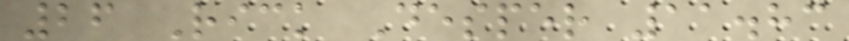26 Rick Desper 11.83
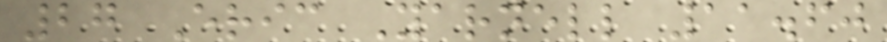27 Eric Yarnell 11.60
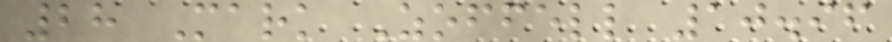28 Mark Zoffell 10.96
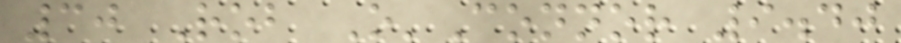30 Rob O'Connor 9.40
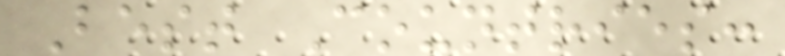Best Countries:
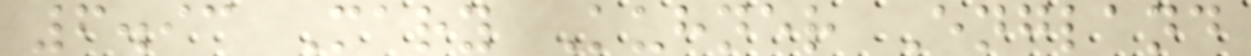6.93 Mary Kuhner England
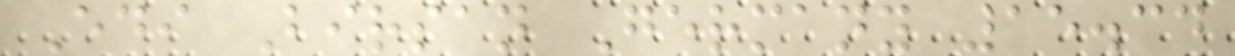Edi Birsan Germany 15.34
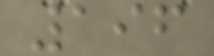196
